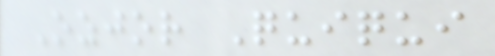Ozjor Quiqui
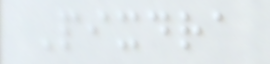Pixdra
